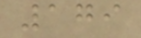179
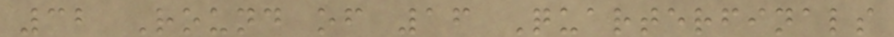32 Round of 16 Quarterfinals
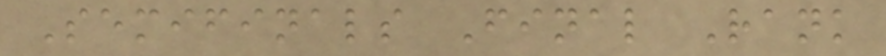Semifinals Final Rank
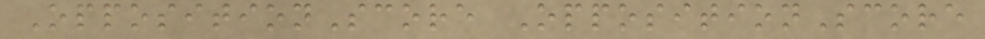OppositionScore OppositionScore
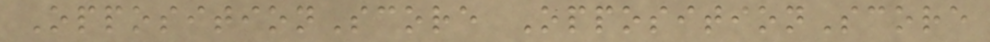OppositionScore OppositionScore
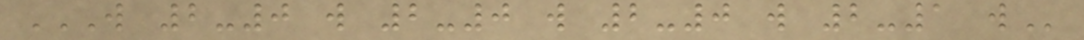W 2-0 W 2-0 W 2-0 W 2-1 W
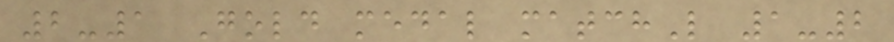2-1 Gold medal matchL 1-2
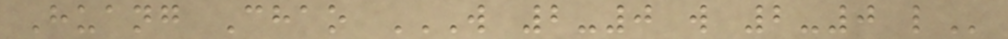Huang Chao W 2-0 W 2-0 L
